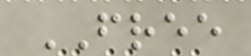FREE
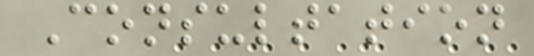Consultation
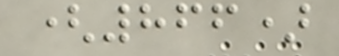(866)
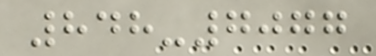848-7077
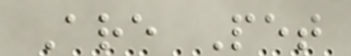Are Pet
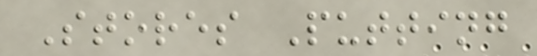Stores Putting
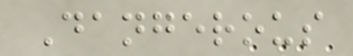Dangerous
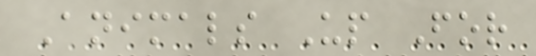Animals Up For
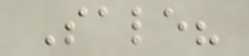Sale?
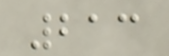213
